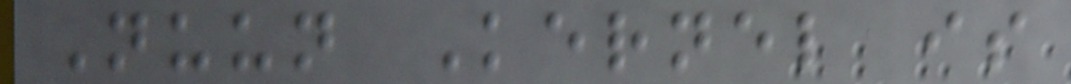Nuun Kernel is
